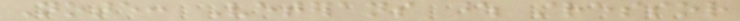Note: Veterans whose stressor
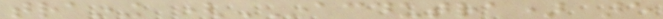training (INACDUTRA) are
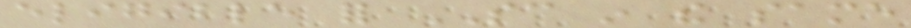eligible for SC in the same
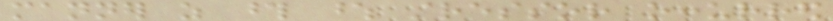manner as those whose stressor occurred
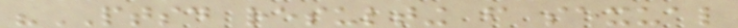"PTSD resulting from sexual
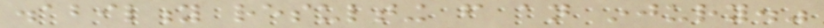disability resulting from an injury."
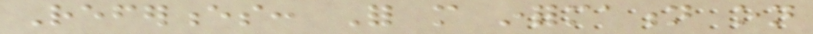References: For more information on
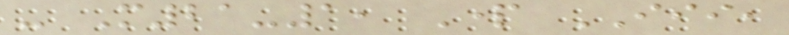- M21-1, Part III,
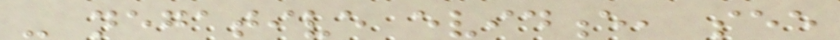- negative evidence, see
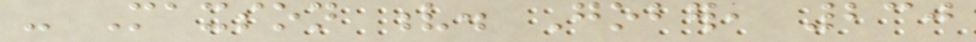- Maxson v. Gober, 230
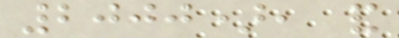2000), and
